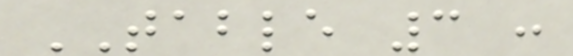TABLE 3 :
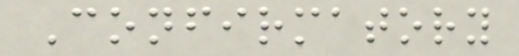Confirmatory
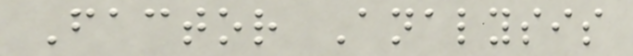Factor Analysis
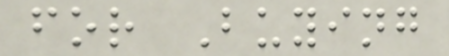for Buying
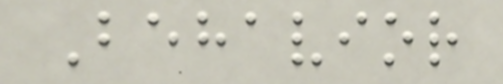Behavior
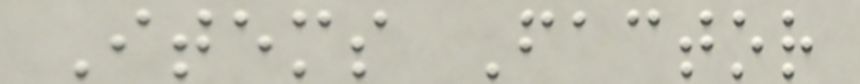Items Factor
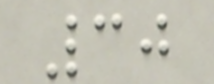30
